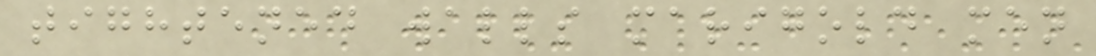tightened walls marigold men
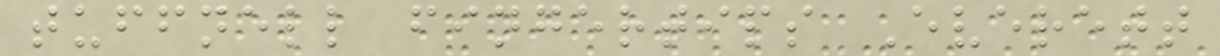tuffnell fingertips Everett
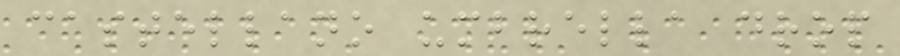castellano umbrella drop
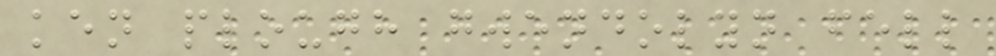ken plough gwendolyn fell
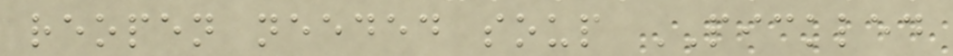reopen needed soup PICKLED
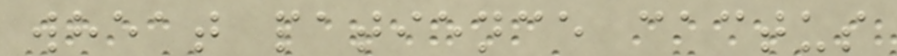wheat patience cactus
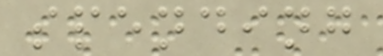spending
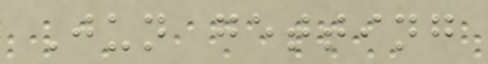Jun getting
